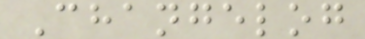Changelog
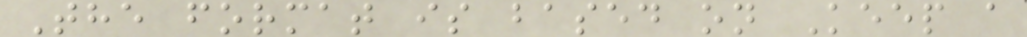The format is based on Keep a
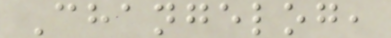Changelog,
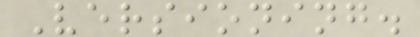Versioning.
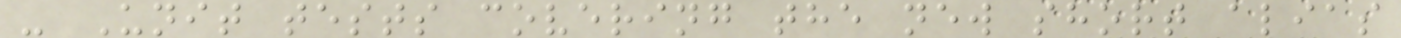- Unit tests covering the new short alias
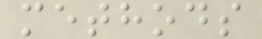methods
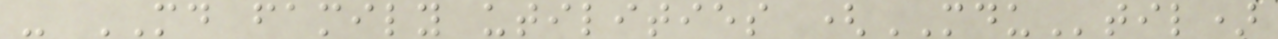- MD family utilities (MDUtil)
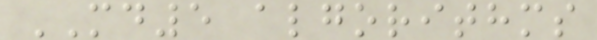MD5 algorithms
